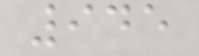945
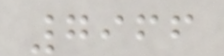7966
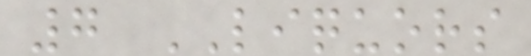7 LIQUORS
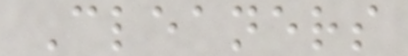Cleaners
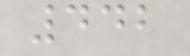442
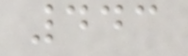443
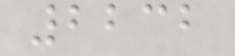2232
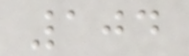104
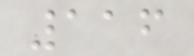116
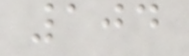104
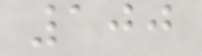100
